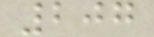207
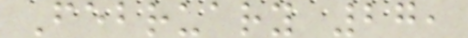February 27,
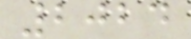2024
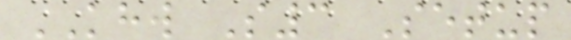KHW S3 Setup
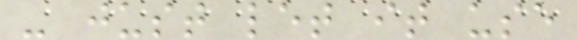- just let it use
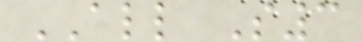ALL S3
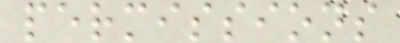permissions
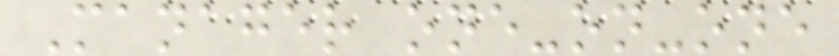Manager one-on-one
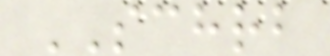SCHRB
